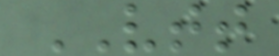VTT
